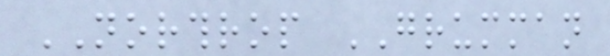NORTHROP GRUMMAN
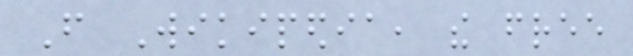From Wikipedia, the free
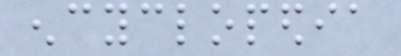encyclopedia
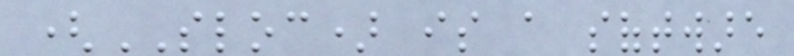(SLOC) is a software
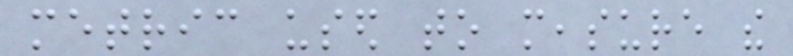metric used to measure the
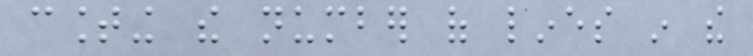counting the number of lines in the
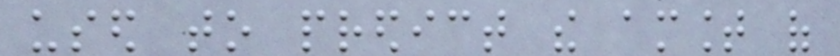used to predict the amount of
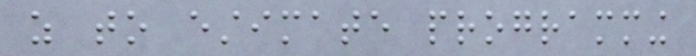as to estimate programming
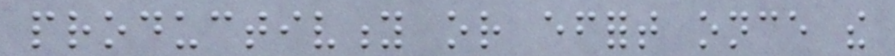productivity or effort once the
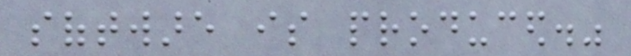software is produced."
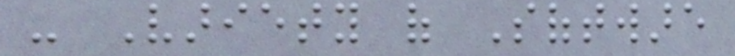- Variety of Software
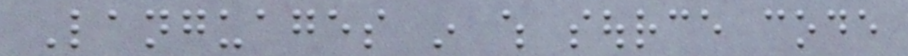Languages in which source code
